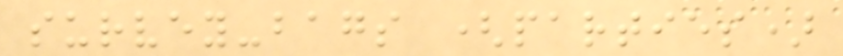survey-bags (parties)
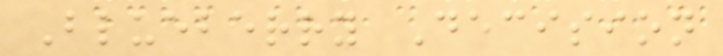Blueberry Decision
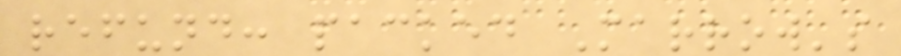refund: packed Marrow's
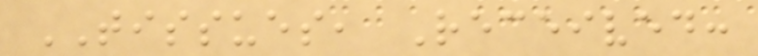TISSUES, Received:
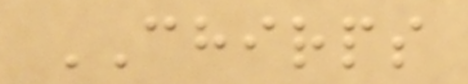CHIRPS
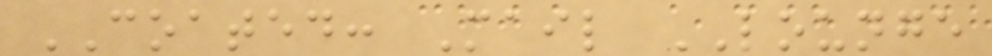COATED: Mail LOUNGE
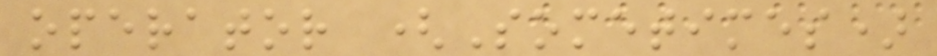operator (Sometimes)
